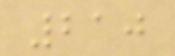210
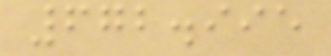672.995
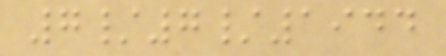7/7/1944
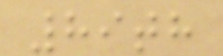89th
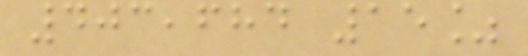403,684 15%
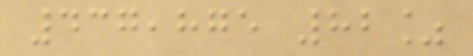437,875 82%
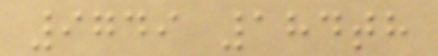9749 184th
